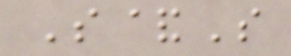S&S
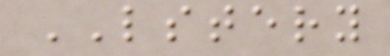LSTERY
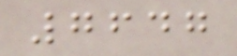7647
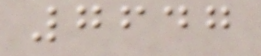7647
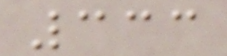333
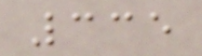335
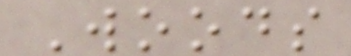Woods
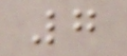7
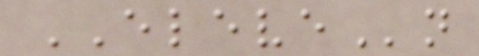ELEVEn
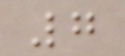7
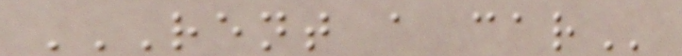RENT A CAR
